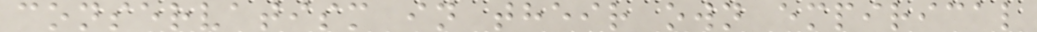conservatism in their own empirical
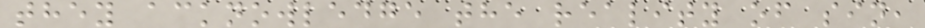they acknowledge the reality of sin,
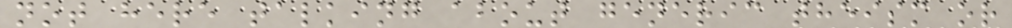not here talking about generic theism or
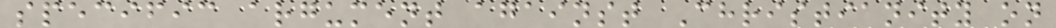specific argument against Christianity on
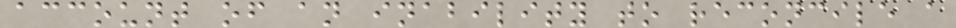account of an inability to reconcile a
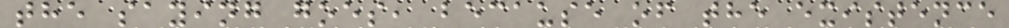the saying goes, because of the existence
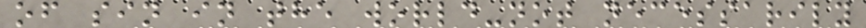of sin in the world-not necessarily
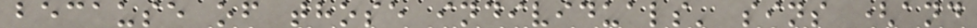because of those individuals' sins (and
